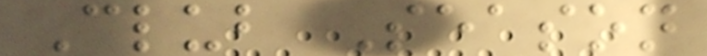Club Season
